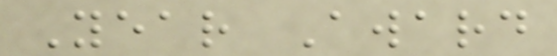Year Award
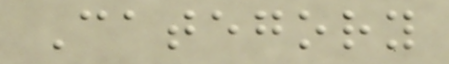Category
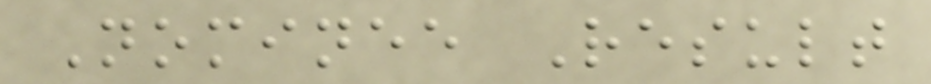Nominee Result
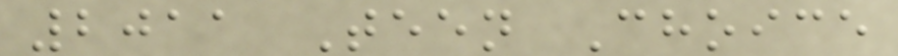2011 Teen Choice
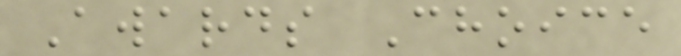Awards Choice
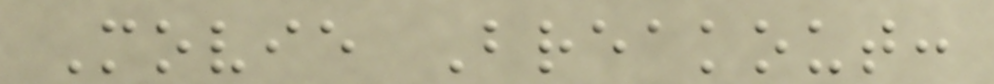Movie Breakout:
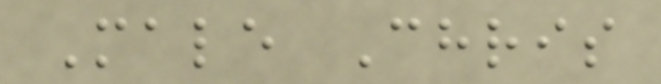Male Chris
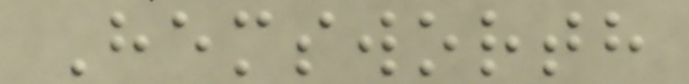Hemsworth
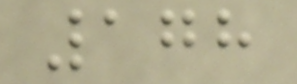178
